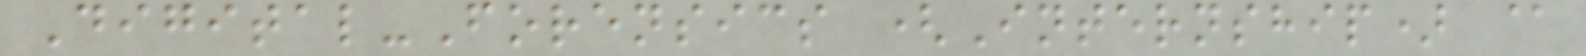Digital-Forensics (Internship) @
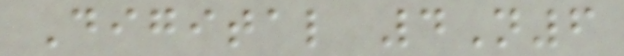Digital 4N6
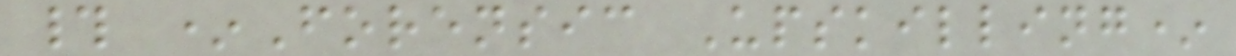# *Forensic Upskilling*
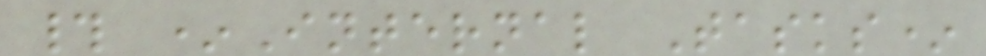# *Internal Tasks*
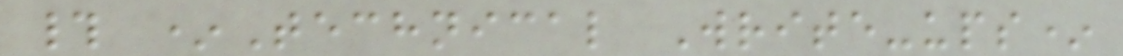# *Technical Write-ups*
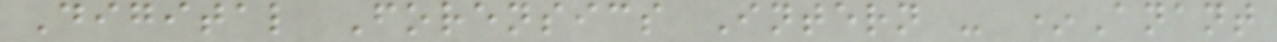Digital Forensics Intern - *Anant
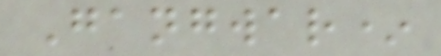Gangwar*
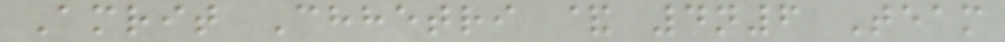Amrit Chhetri & 4n6 Team
